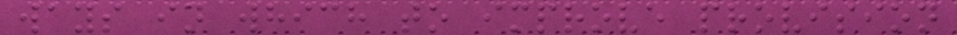ways in which to improve provision
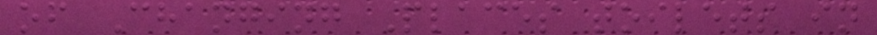of Changing Places toilets in
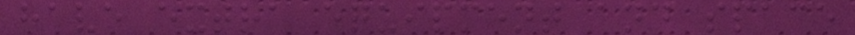have extra equipment and space
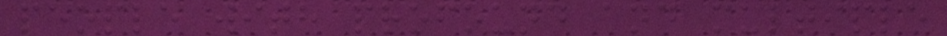people with profound and multiple
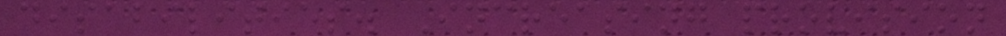disabilities. Increasing provision
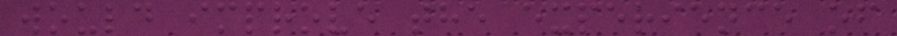would improve the experience of
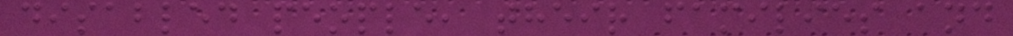disabled people, their families and
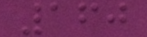160
